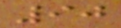90
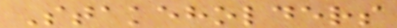Stakeholders
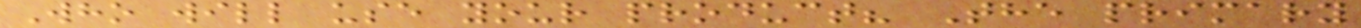Who will use your product? The primary
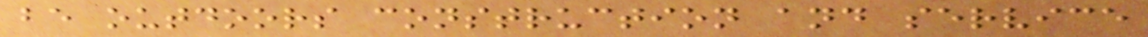be outdoors construction and service
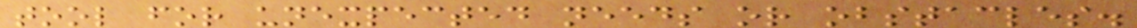tool for unexpected needs or obstacles.
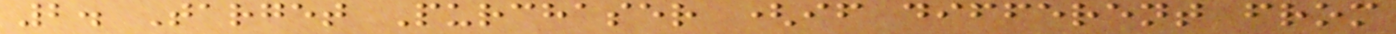2. Target Purchaser (if different from
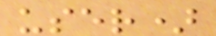user)
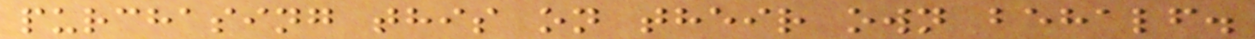purchasing this on their own behalf.
